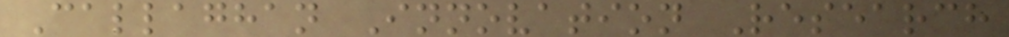Callaghan Innovation Research
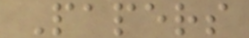Papers
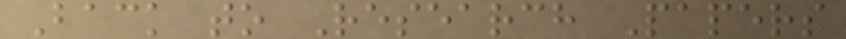Back to Research Papers
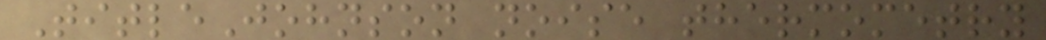TitleJohnson noise thermometry
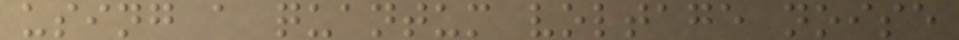using a quantum voltage noise
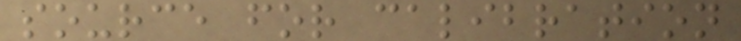source for calibration
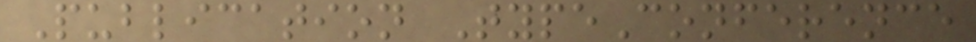Publication TypeConference
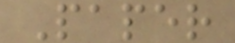Paper
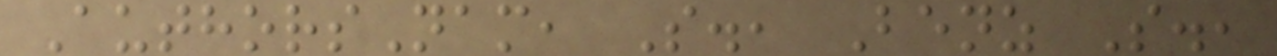AuthorsNam, S., Benz S.,
